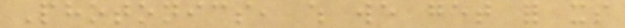Photonics, which we get for its
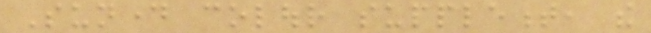Sunday colour supplement, the
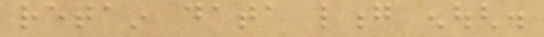retain data long enough.
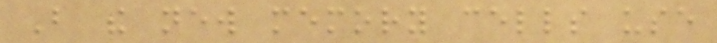But the new memory cells use
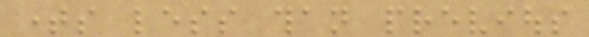times less than previous
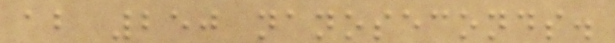about 250 nanoseconds.
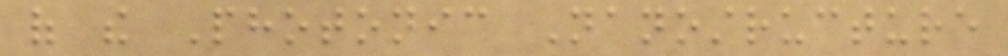of the Photonic Nanostructure
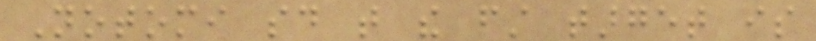Notomi said that the first target is
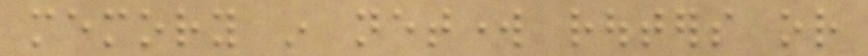memory in network routers or
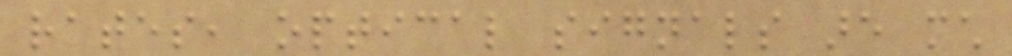rates, optical signals are much
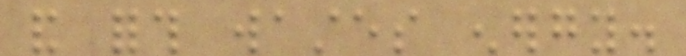and forth wastes energy.
